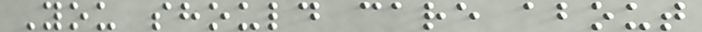You should care about
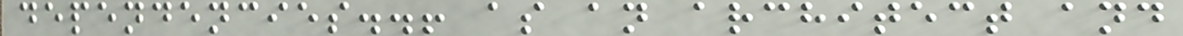dependencies..! as an architect and
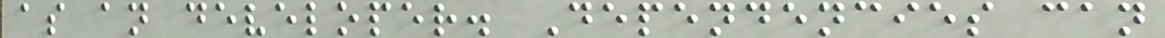as an developer. Dependencies can
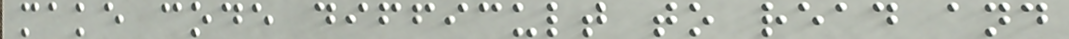make code difficult to read and
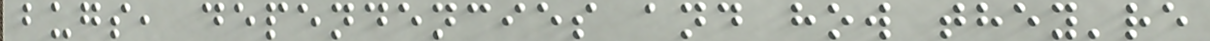bugs, dependencies and how they're
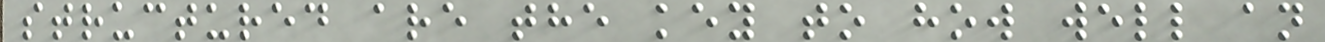structured are the key to how well an
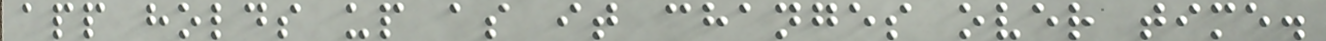app holds up as it changes over time.
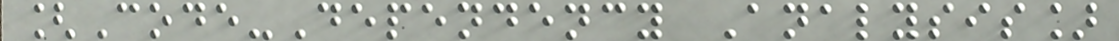[Code-Dependency Analysis]
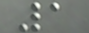1
